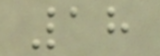18
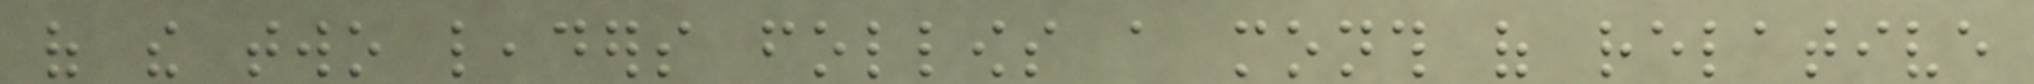of the two leaders follows a month of relative
